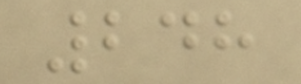248
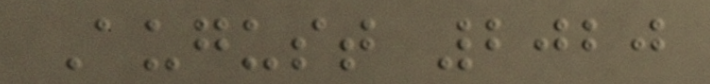August 2020
